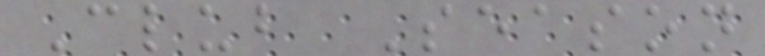Club Season
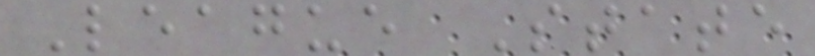League State
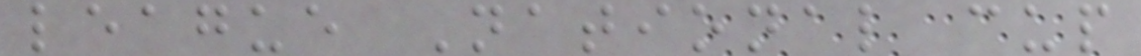league National cup
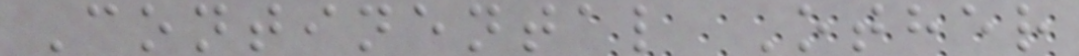Continental Other
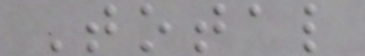Total
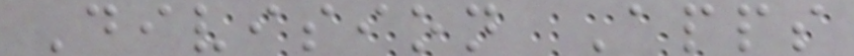Division Apps
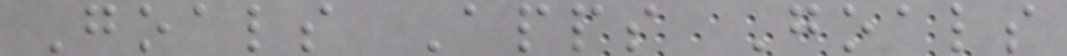Goals Apps Goals
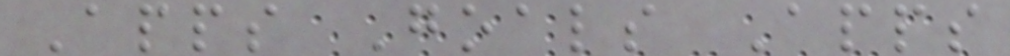Apps Goals Apps
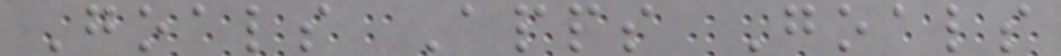Goals Apps Goals
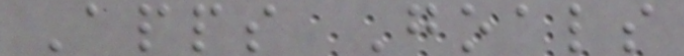Apps Goals
